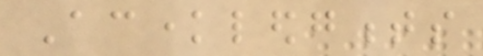Acknowledgments
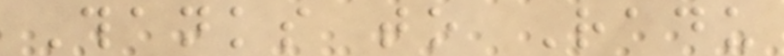Thanks to Radu
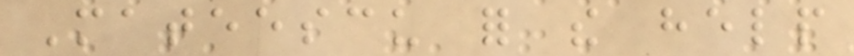Mateescu for the help
